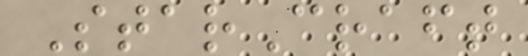StarCraft
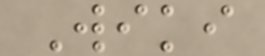Wiki
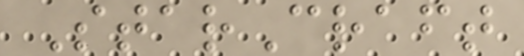StarCraft
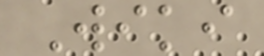Wiki
